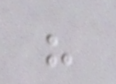his
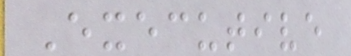Executive
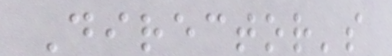Director's
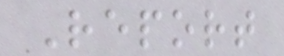Report
